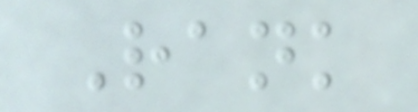Rank
